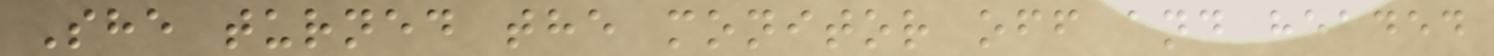She turned the monitor off and headed
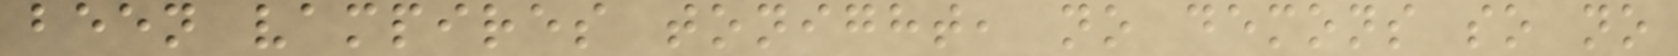been vampires tonight, no demons so no
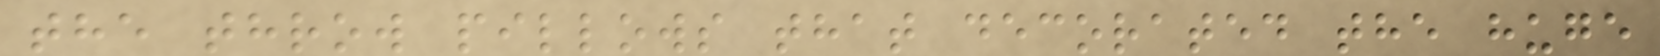the throw pillows that decorated the huge
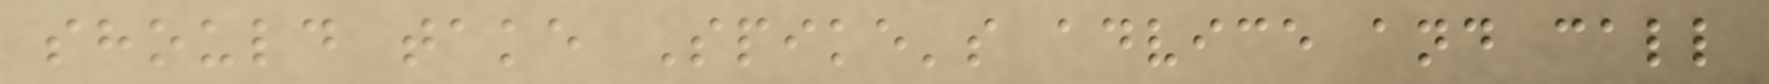should take Spike's advice and call
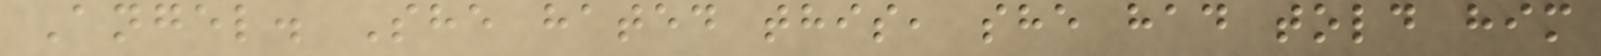Angel. She hated this, she had told him
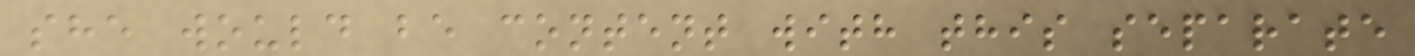she would be content with this separate
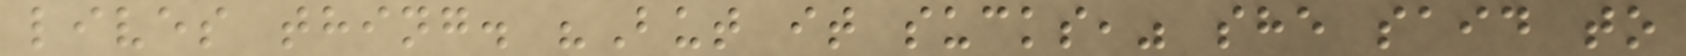lives thing. "But it sucks," she said to
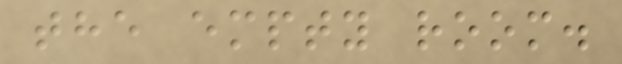the empty room.
